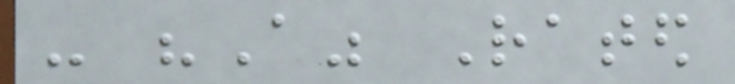- "A" Rated
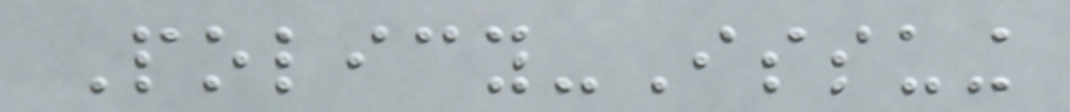Policy-Issuing
